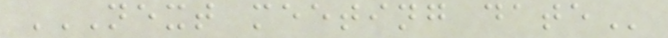NEXT MEETING DATE
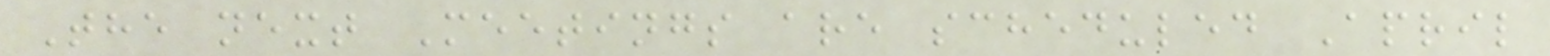The next Meetings are scheduled April
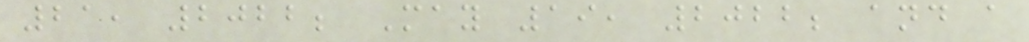21, 2022; May 19, 2022; and a
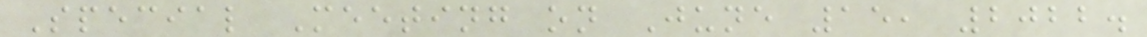Special Meeting on June 15, 2022.
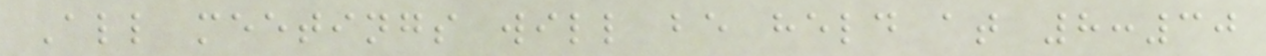All meetings will be held at 8:30
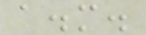a.m.
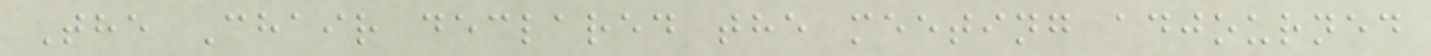The Chair declared the meeting adjourned
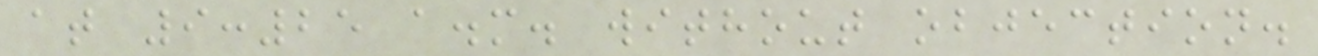at 9:25 a.m. without objection.
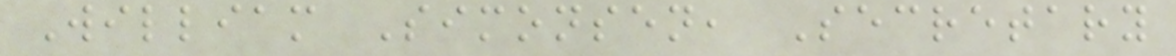William Simonsen, Secretary
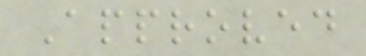Approved
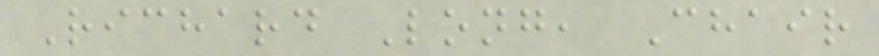Richard Long, Chair
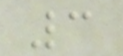3
